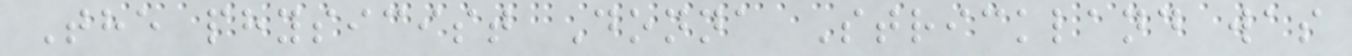The physicist Donna Strickland was
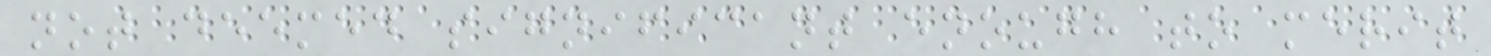not deemed significant enough to merit
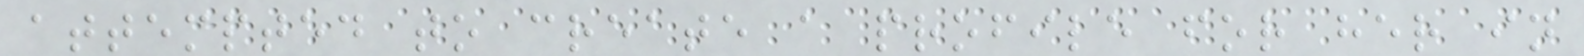attempted to create a profile for her in
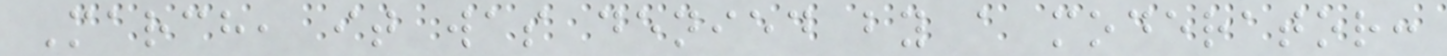March, it was denied by a moderator:
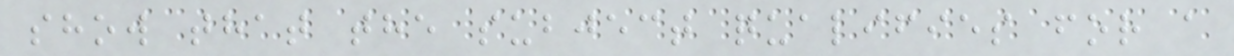show that the subject qualifies for a
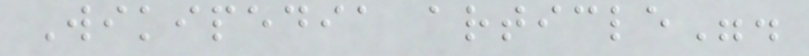Wikipedia article".
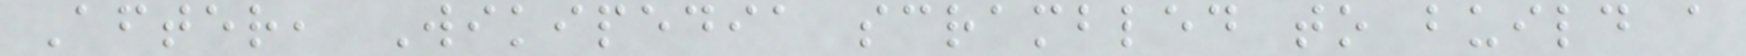After, Wikipedia scrambled to build a
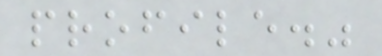profile."
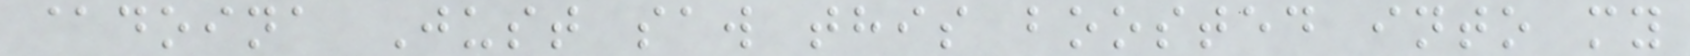@doina Just saw this boosted into my
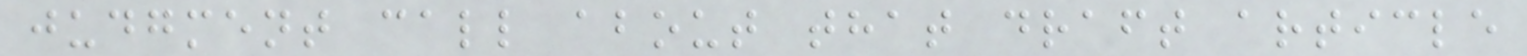judgment call about that draft article
